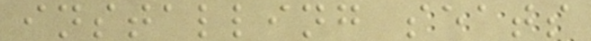installing seats
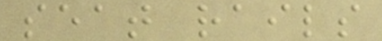seat rails
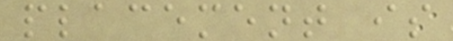placement is
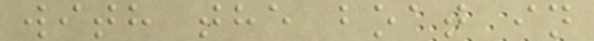with the boat in
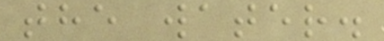the water.
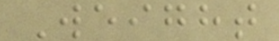Weight
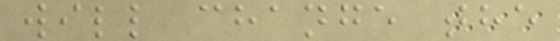will change the
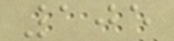105
